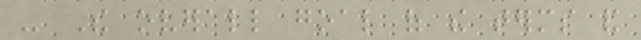- The overall goal of the terms and
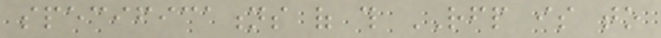specifications of this RFP is to
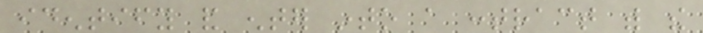identify and enter into a contract with the
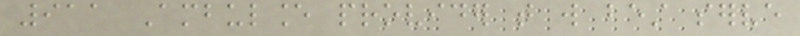911 Ambulance provider that will best serve
